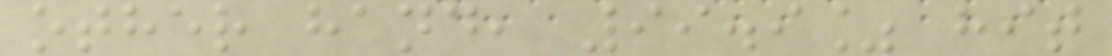other hand, 99.9% hit
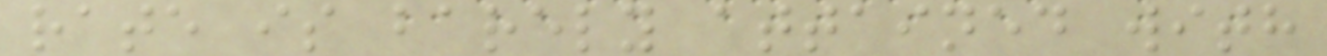rate is barely attained with
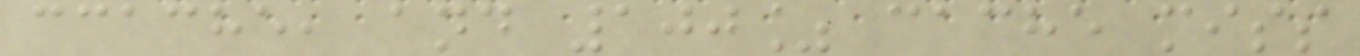ccache, and 100% cache miss
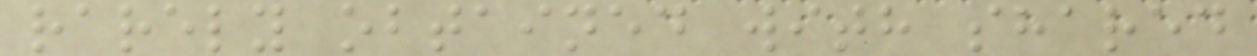rarely obtained with shared
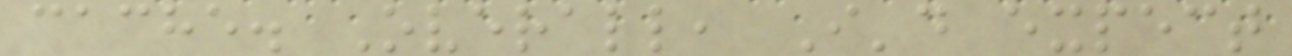cache. Overall, I'd expect
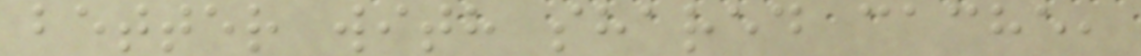better with shared cache,
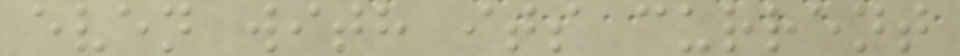even with its current
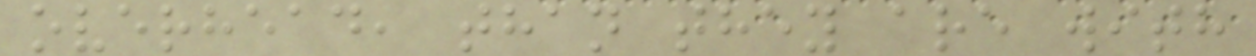overhead, than they are with
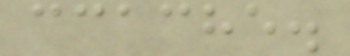ccache.
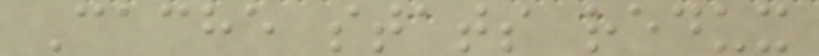Cache stats redux
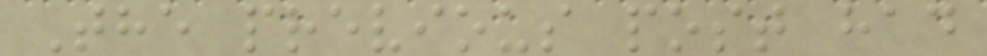The previous post had
